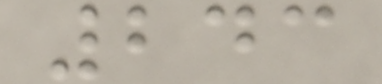243
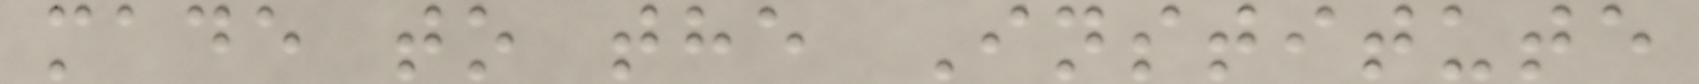made to the Institute
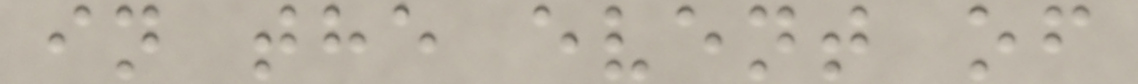in the event of
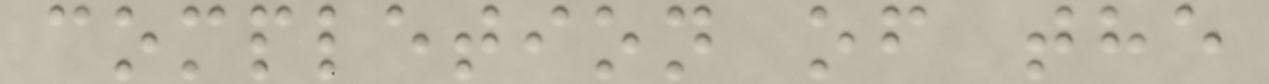completion of the
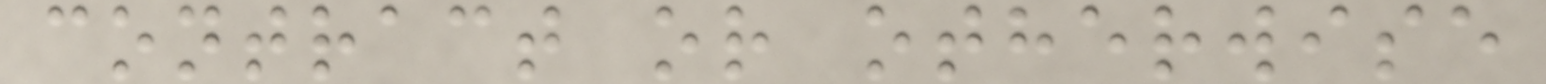contract or otherwise
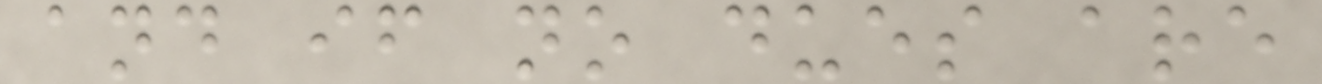and if no dues are
